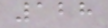128
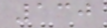130
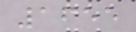1655
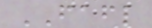FAFL
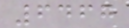6467
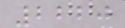2220
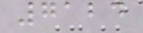7124
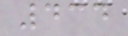434
